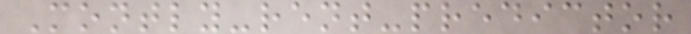Montly-rent-predictor
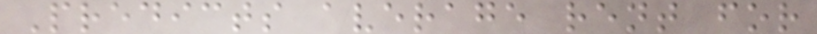Predicts average rent for
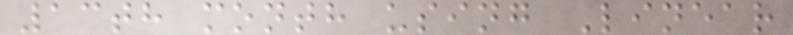13th month using Linear
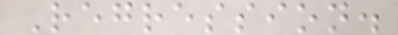Regression.
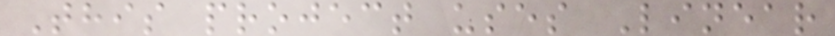This project uses Linear
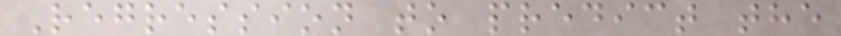Regression to predict the
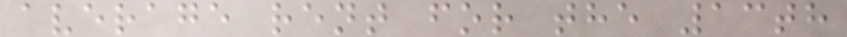average rent for the 13th
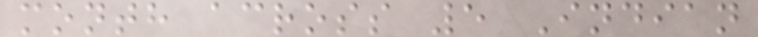month across 5 Indian
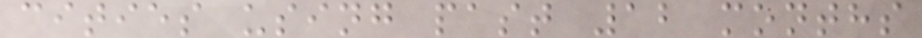cities using past 12 months
